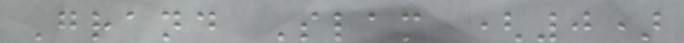Grand Slam (0)
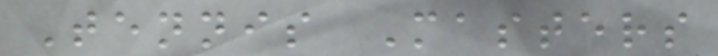Tennis Masters
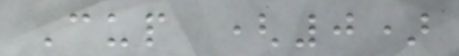Cup (0)
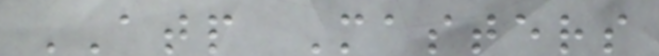ATP Masters
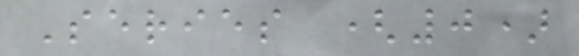Series (0)
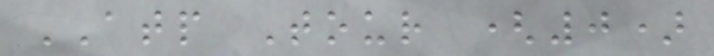ATP Tour (0)
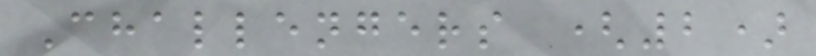Challengers (2)
